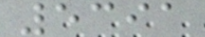5391
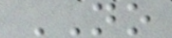NO
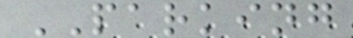PARKING
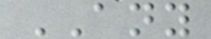ANY
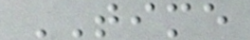TIME
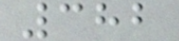382
